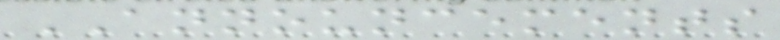ANNOUNCEMENTS
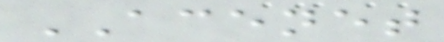ACENET
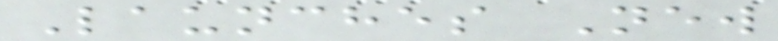Launches New
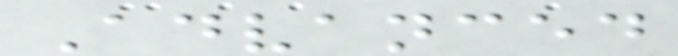Advanced
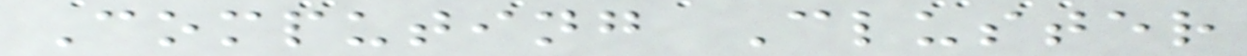Computing Cluster
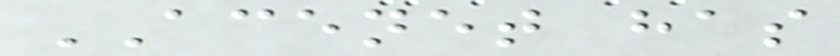ACENET has
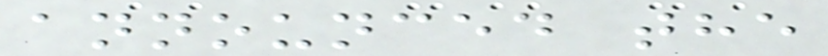announced the
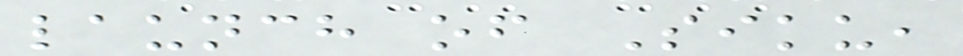launch of Siku,
